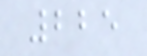225
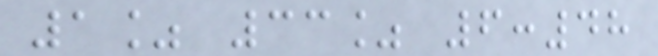1% 33% 6:48
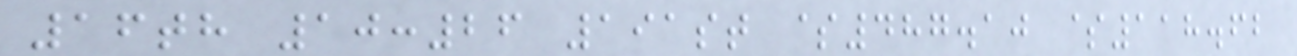16th 10:26 191st $487.10 $118.62
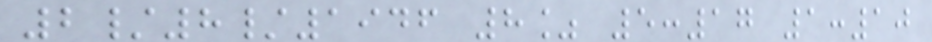2/8/1946 8% 5:17 1:10
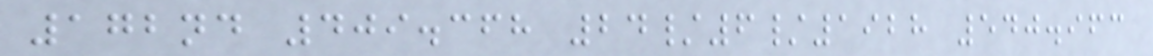172nd 409.368 24/6/1928 540.963
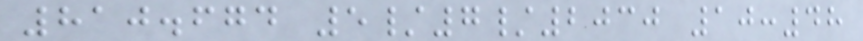810.674 5/7/2030 10:48
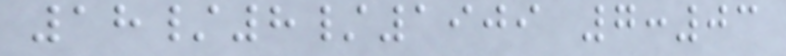18/8/1909 7:03
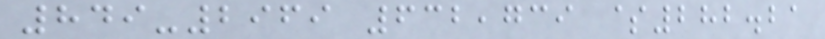849-2969 632,739 $282.21
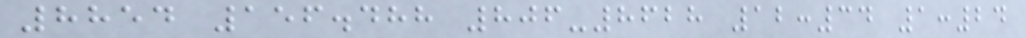8854 156.488 806-8628 12:34 1:24
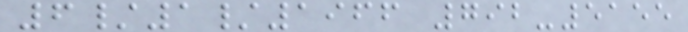6/1/1966 792-5155
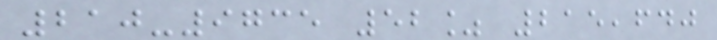210-9735 52% 215,640
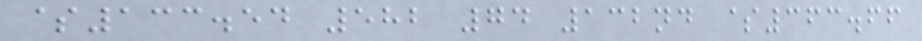$133.54 582 74 132nd $363.66
